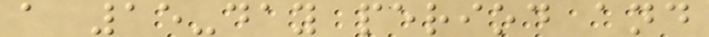a 15-day period and
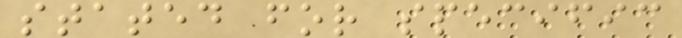stated for specific
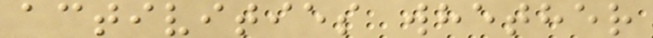activities whether
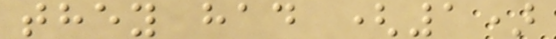they had (1)
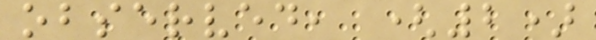observed, (2)
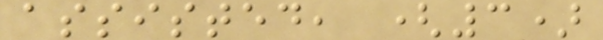assisted, (3)
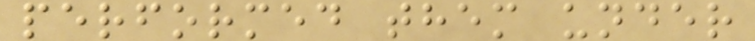performed them under
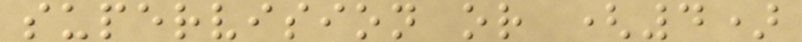supervision or (4)
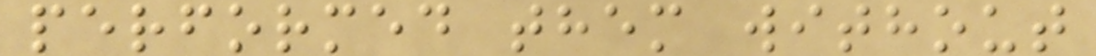performed them without
